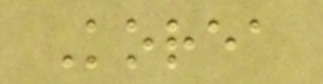Korea
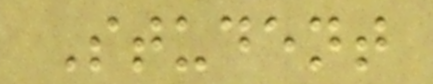Student
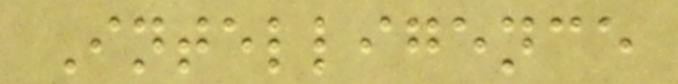Intelligence
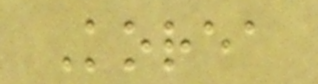Korea
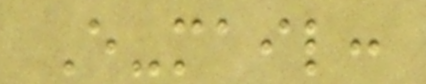E-mail:
